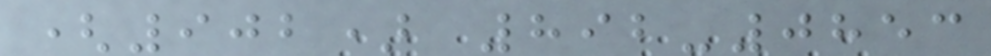(902) 892-0853
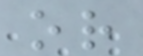or
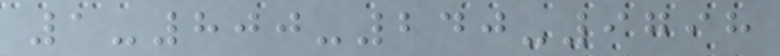1-800-240-9798
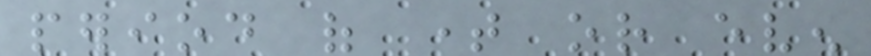period of time or even
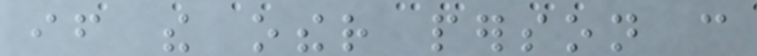if the other person can
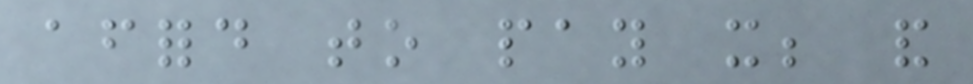afford to pay it; and
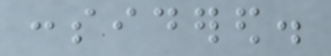considered.
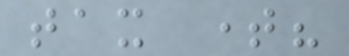tax time?
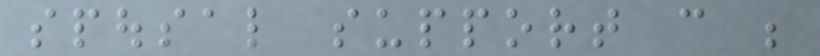spousal support can be
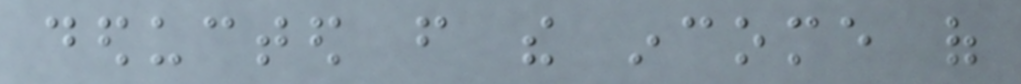deducted from the income of
